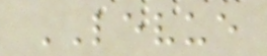LEVUE
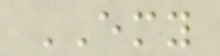EMY
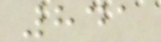841
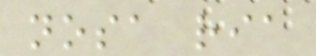nosa ria
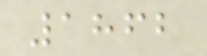1862
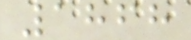1868
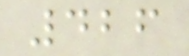426
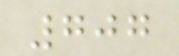707
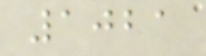1021
